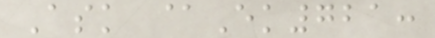Ask @Ek721:
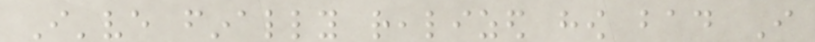I've finally realized how bad I
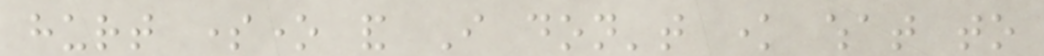hurt someone and I don't know what to
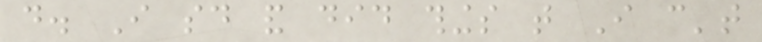do. I said and did things that I can't
